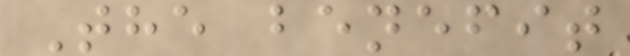The benefit
